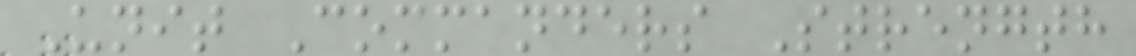Unit Commanders Strength
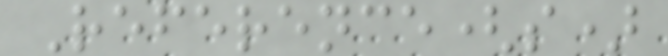Reference(s)
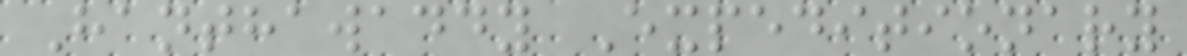Hanthawaddy Expeditionary
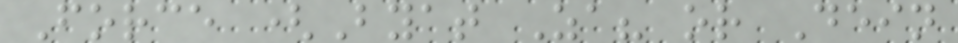Force (Byat Za? or Dein
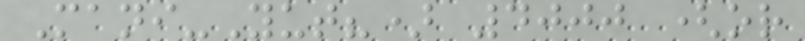Mani-Yut?) 4000 (or
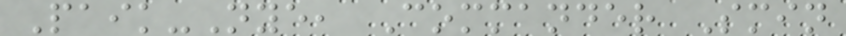Paik-Nye, Commander Smin
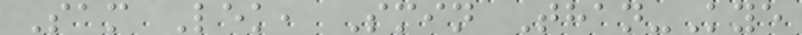Sam Lek, Smin Than-Kye
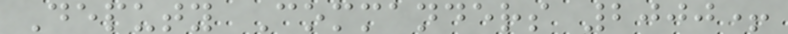Deputy Commanders 2000+
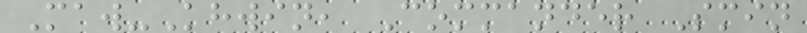Maw-Khwin, Commander Smin
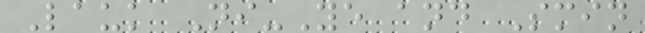Lauk Ni-Ye and Smin
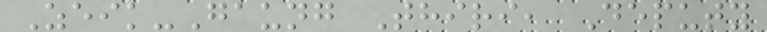Zeik-Gaung Thiri, Deputy
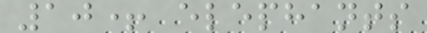10+ elephants
